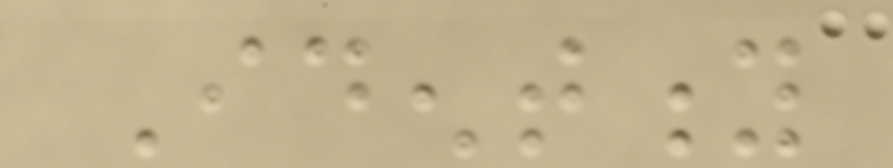Identity
